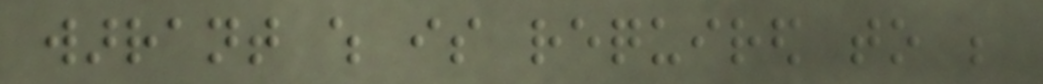warrant which is required to be
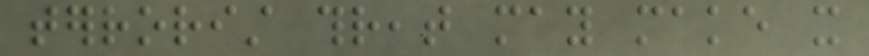terrorist threat may make it
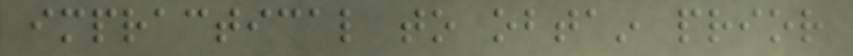impractical to obtain prior
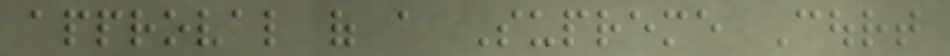approval of a Supreme Court
